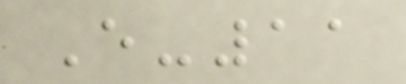E-11
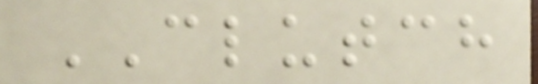CLUTCH
